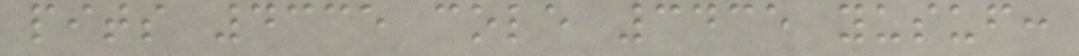pits 4335 cole 3435 yusuf:
